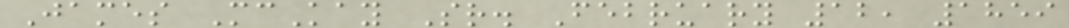James McKay Sr. February 12, 1859
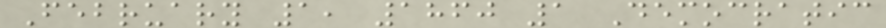February 1, 1860 1 Democratic
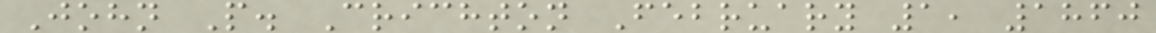John P. Crichton February 1, 1860
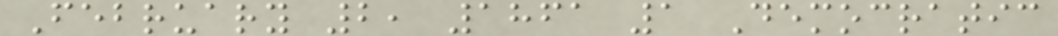February 2, 1861 1 Democratic
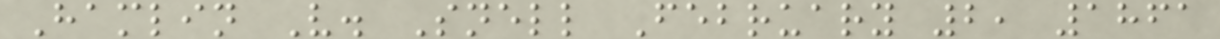Hamlin V. Snell February 2, 1861
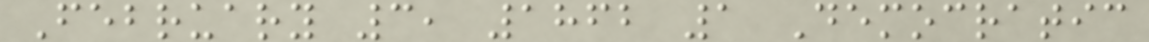February 3, 1862 1 Democratic
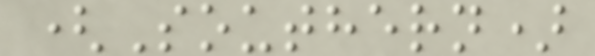(Southern)
